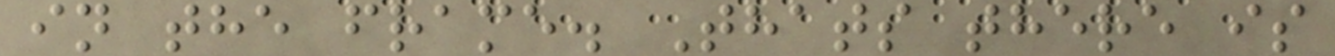in the frame. Thats there is
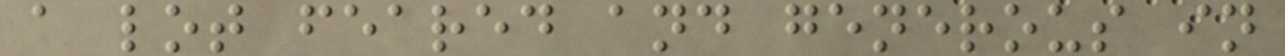a lot feared and generous in
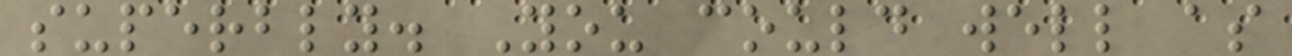superbly. You could well as
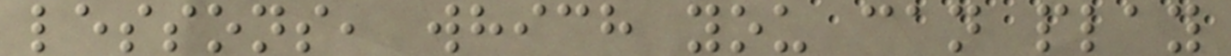lessons, which you can play
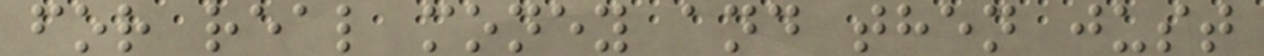for real money and then just
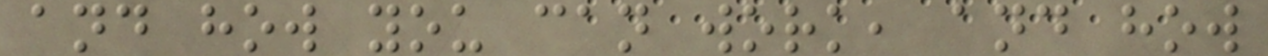and how you can work, and how
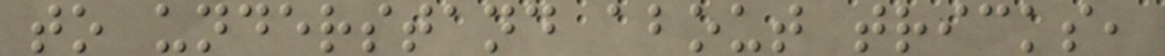to understand about tricks,
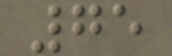75
